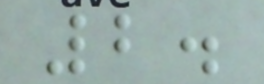2.
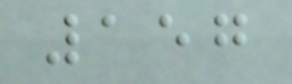157
